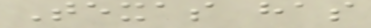Texas has
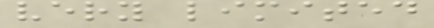very limited
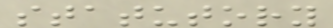statutory
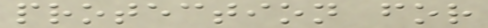protection for
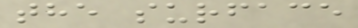the surface
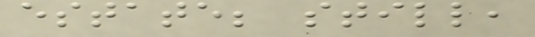estate; still,
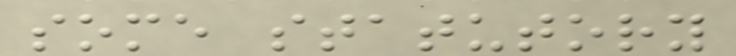some statutory
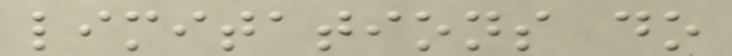limitations do
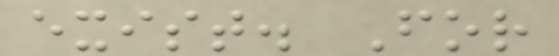exist. For
